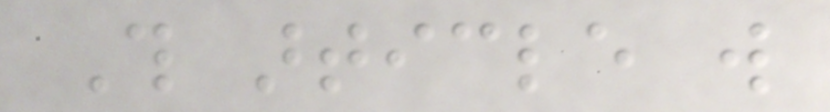This article will
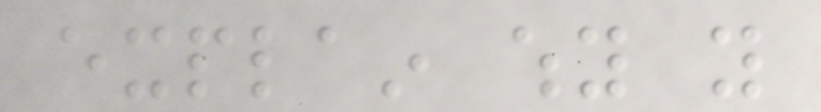explain why you
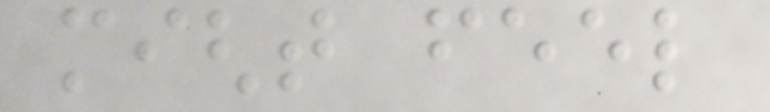might feel
